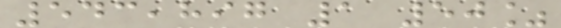543,897 1 50%
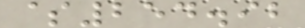$254.92
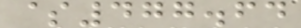$477.64
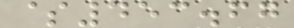$453.67
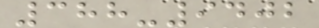388-9402
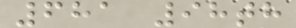681 98th
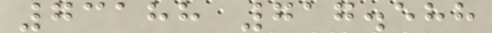73188 717.588
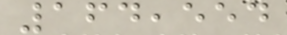164,554
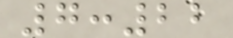7:22
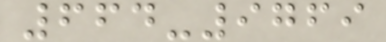664-9769
